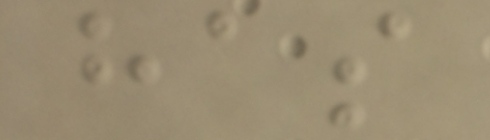has
